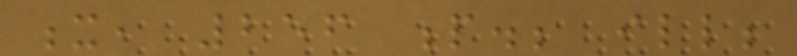x, 256 p.; ill;
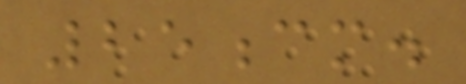25cm.
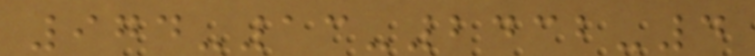974-13-2432-4
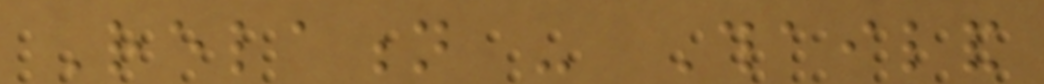Relation - Thailand
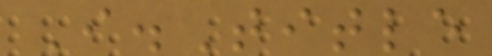I.Title
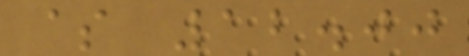$ 12.00
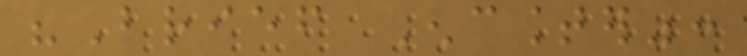"Brief Encounter":
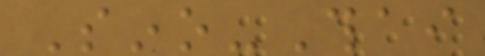Sino-Thai
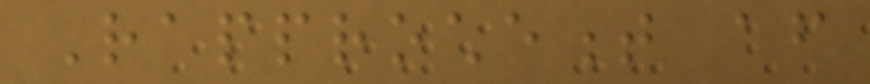Rapprochement after
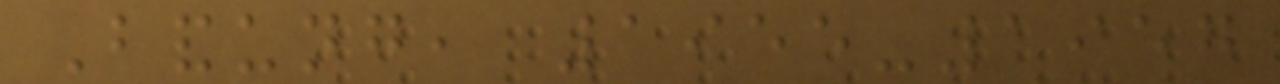Bandung, 1955-1957
